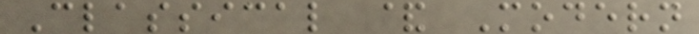Classical & Modern
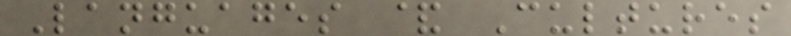Languages & Cultures
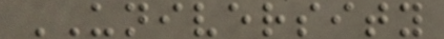UNIVERSITY
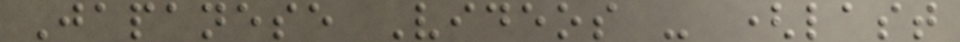Japanese Videos - (last
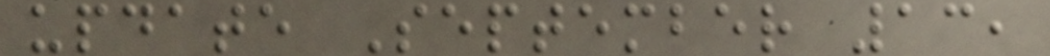update September 13,
